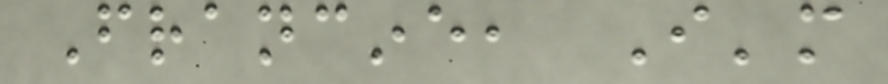Francine, I'm
